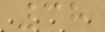38
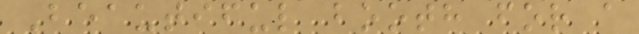Beautiful booth for a
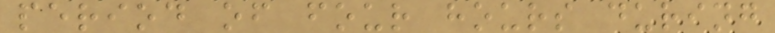period of four hours during
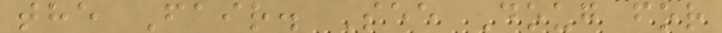the Fair. See Doug for
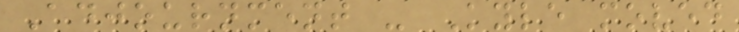Adjournment - Kyle moved
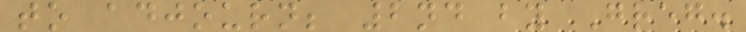to adjourn; 2nd by Greg.
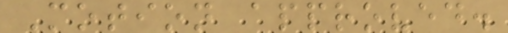Motion approved.
